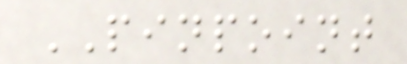PINPOINT
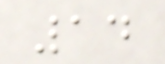14
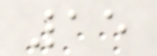15
